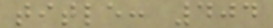title: 404
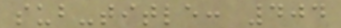sub-title: 404
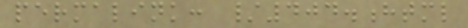permalink: /404.html
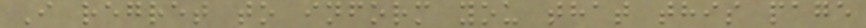I regret to inform you that this page
